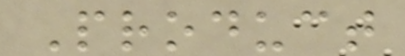Product
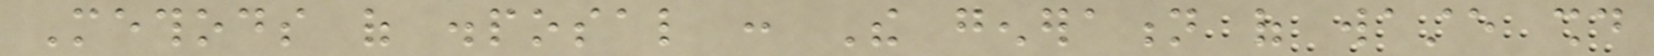Methods of disposal : The generation of waste should
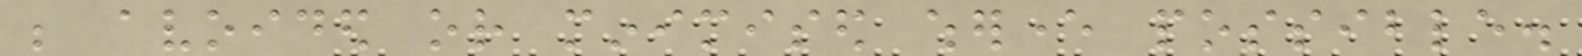be avoided or minimised wherever possible.
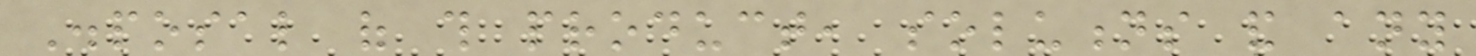Disposal of this product, solutions and any
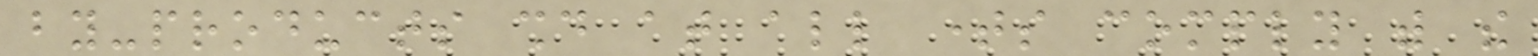by-products should at all times comply with the
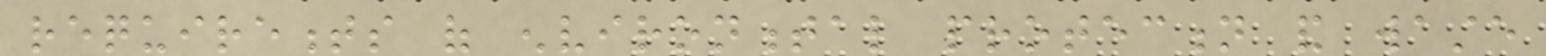requirements of environmental protection and waste
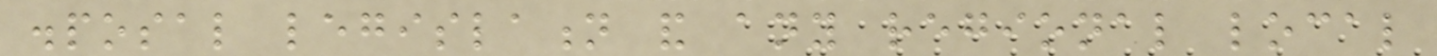disposal legislation and any regional local
